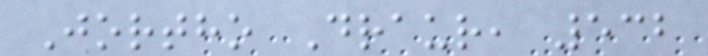Jortho Draur, 532
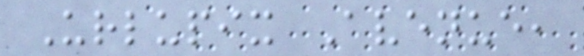Urlupix Avenue,
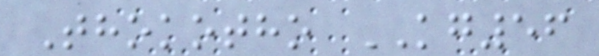Thokotho KG56
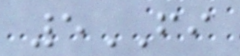5FI
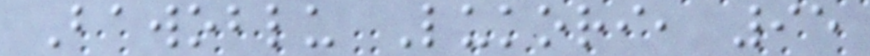Bawoblu Lukori, 95
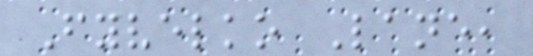Fyvelko Lane,
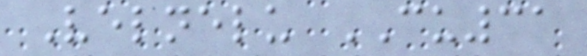Velnelu CU31
